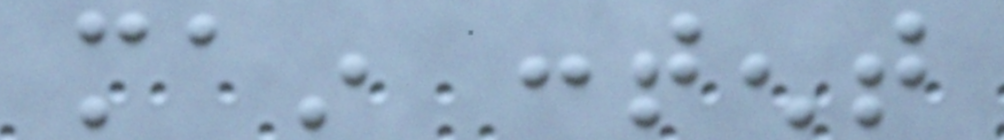main content
